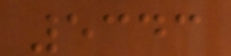5343
